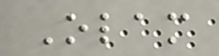Olam
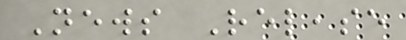News Release
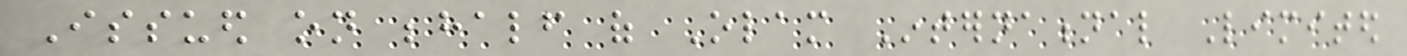Issued on behalf of Olam International Limited
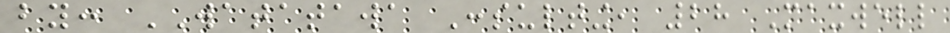by: WATATAWA Consulting, 28 Maxwell
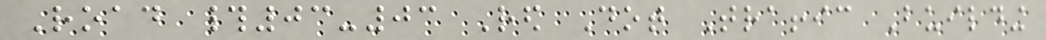Road #03-03 Red Dot Traffic Building
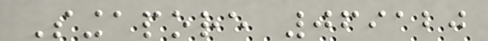Singapore 069120
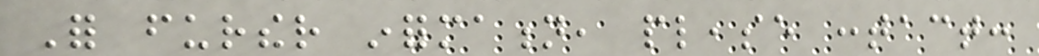For further information, please contact:
